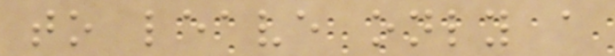to leave only a
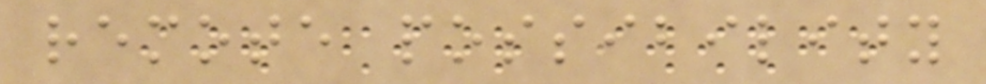remote possibility
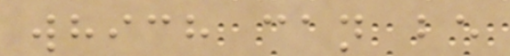which can be
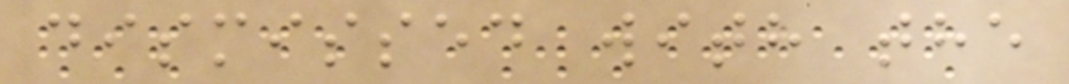dismissed with the
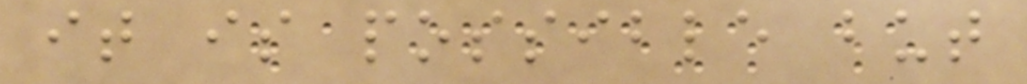it is possible but
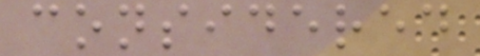considered
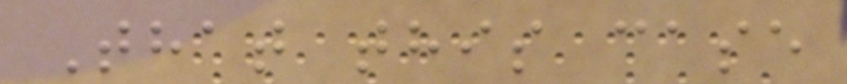That this case
